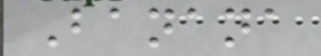Banana
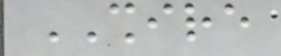SHIRE
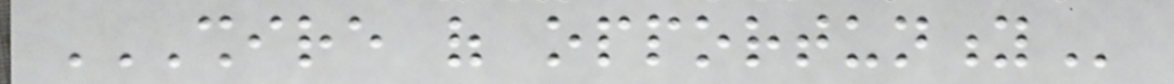SHIRE OF OPPORTUNITY
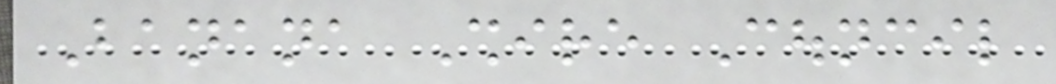Banana Shire Council
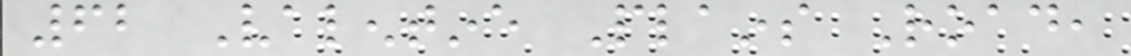62 Valentine Plains Road,
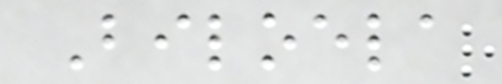Biloela
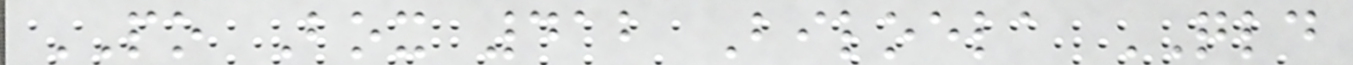PO Box 412 Biloela QLD
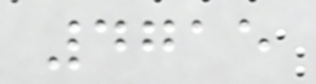4715
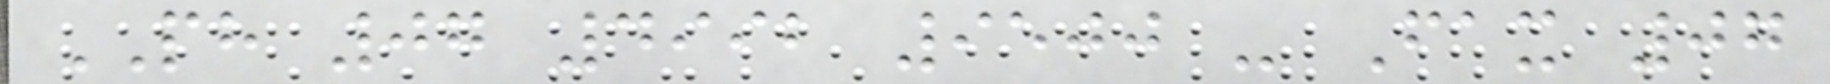PH 07 4992 9500 - Fax 07
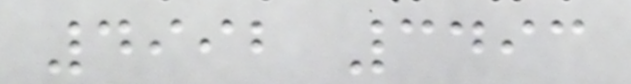4992 3493
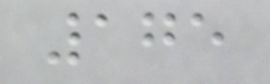175
